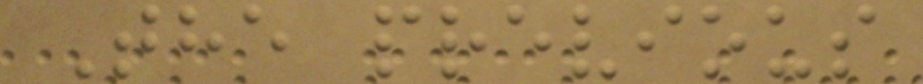The previous
